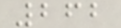262
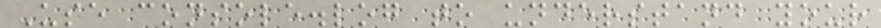Use console.log to understand your
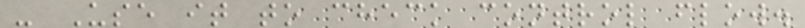- Use it to check control flow.
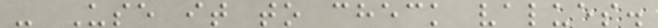- Use it to check values.
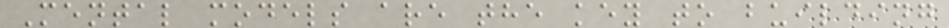Mental models are the key to building
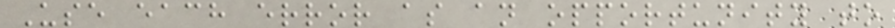Use each error as an opportunity to
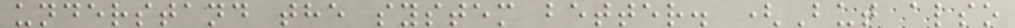understand the system better. (But also
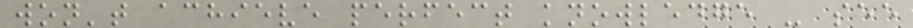won't achieve perfect knowledge - see
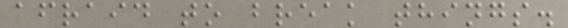afraid to break things.
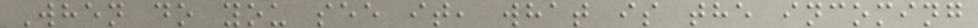When do you see it, what is the incoming
